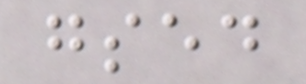gsed
